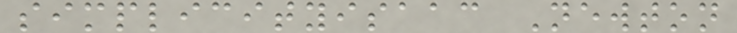simplicityisaac Newton
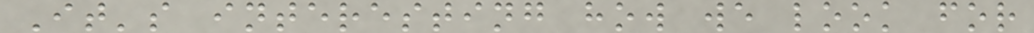It's interesting how we look for
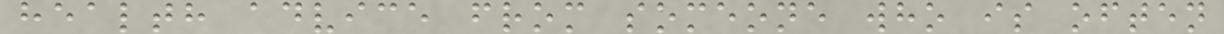health advice from someone who is often
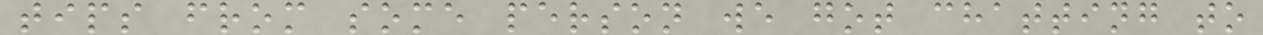tips from some person we got chatting to
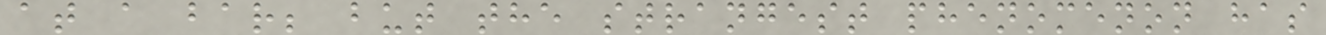at a bar; but the strangest phenomenon has
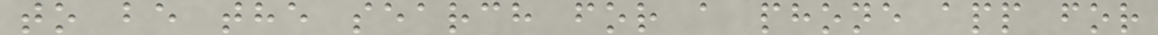to be the search for a phone app for
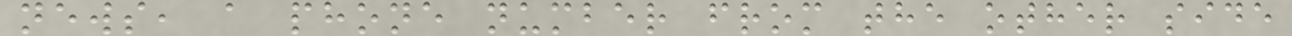news, a phone number from the other side
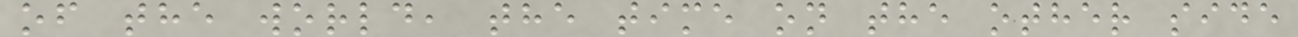of the world, the time on the other side
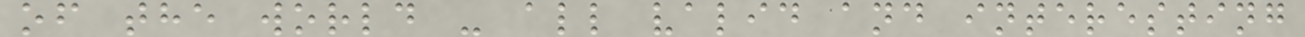of the world - all valid and interesting
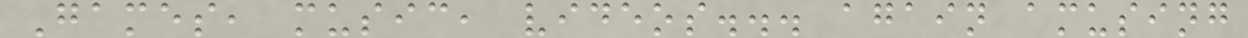Games, music, videos... again amusing
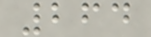264
